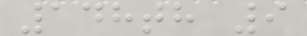148th 9
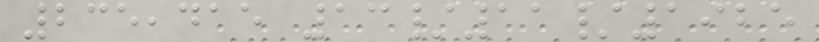235,415 13/11/1925
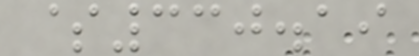$330.19
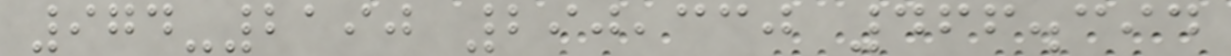974-2190 290,330 466.394
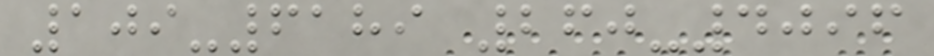109-6189 260-4096
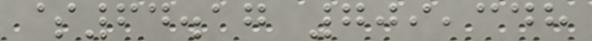$64.17 709,348
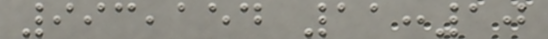993,154 11:10
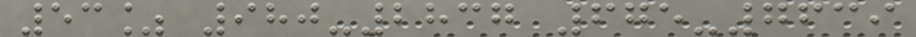53% 980-2837 675-7639
